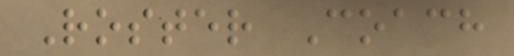Roster Coach
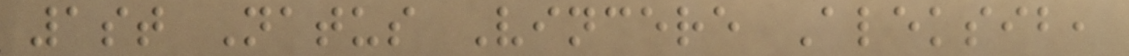1st Natus Vincere Aleksib,
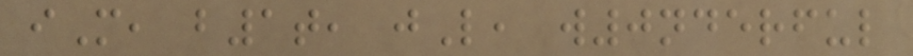iM, b1t, jL, w0nderful
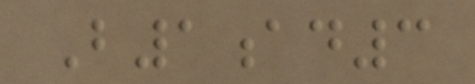B1ad3
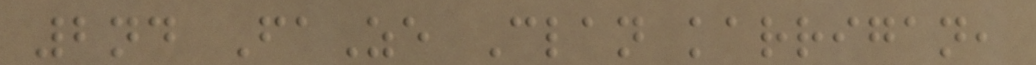2nd FaZe Clan karrigan,
